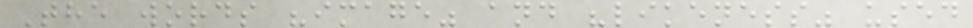The words "image" and "likeness" used
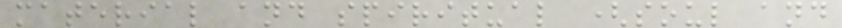material and spiritual (soul and
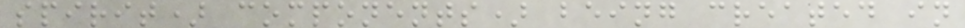spirit) components) being created in
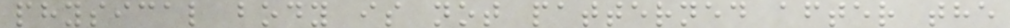physical body is not patterned after the
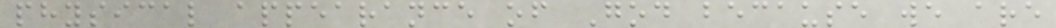physical appearance of God because we are
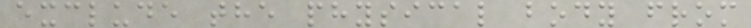exclude the physical body from
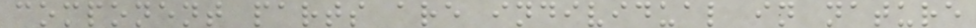component parts are individual in nature
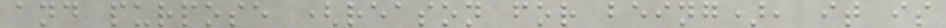and purpose (reason for being), it is
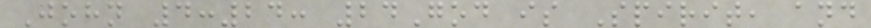John 4:24: 24God is Spirit, and
